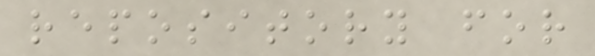repository for
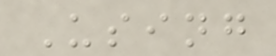Using
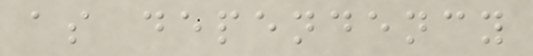as dependency
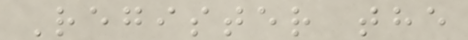Register the
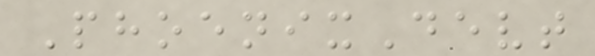PhoenixDevt
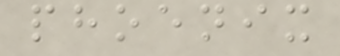phoenix
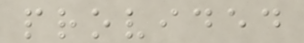provided
